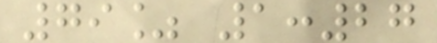79% 1:27
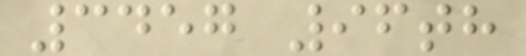3457 96th
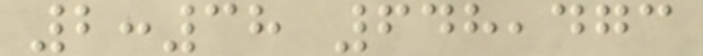2:38 648,473
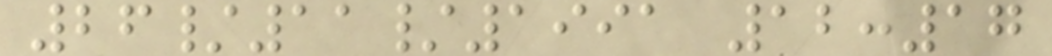26/11/1991 12:17
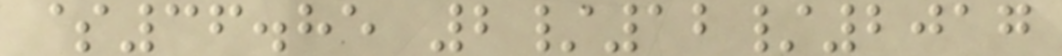$36.85 2/12/2017
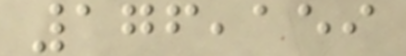176,159
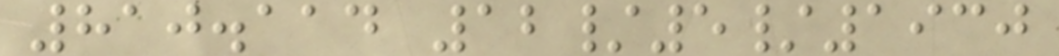810.114 12/5/1930
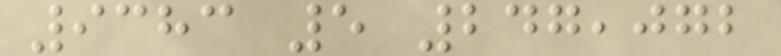9383 5 247,072
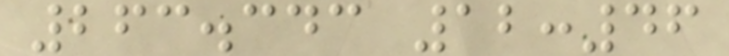263.343 12:46
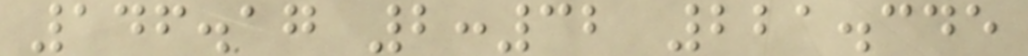146.17 2:32 221.345
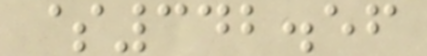$342.56
